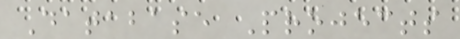Database Projects
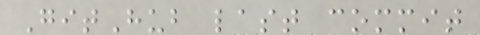GitHub last commit
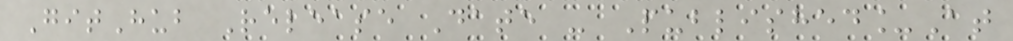GitHub Release Date - Published_At
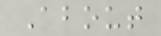About
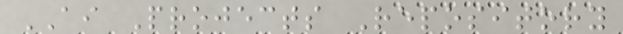AI Projects Repository
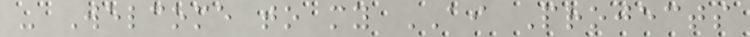- Welcome to my AI Projects
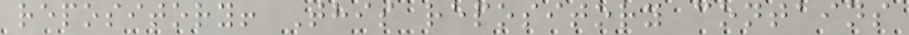repository! This repository contains
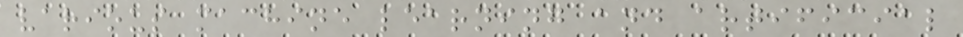various machine learning and artificial
